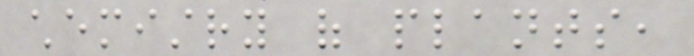chemistry of plants,
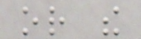or the
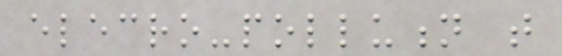elecro-pollution that
